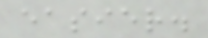easier.
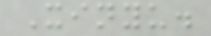Xinyu.
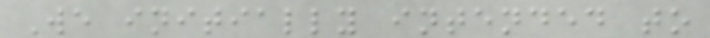We initially intended to
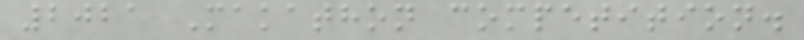2021 Makathon competition.
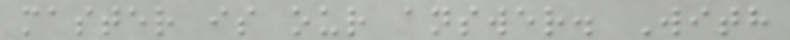master is our answer. With
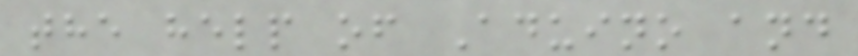the help of Aduino and
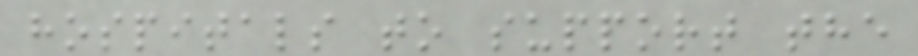hospitals to support the
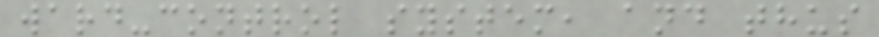ward-control system, and thus
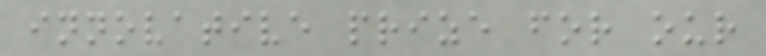innovative prize for our
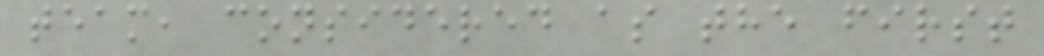team, considered as the first
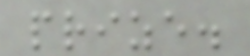prize.
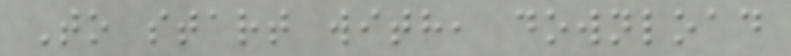To start with, download
